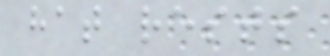hat rests
